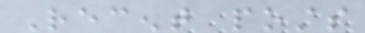Recent posts
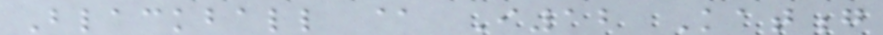Blackball @ I12 Katong
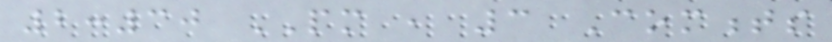2:30 PM , 3 Comments
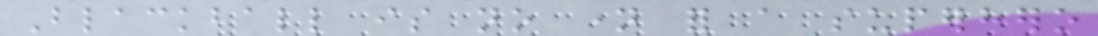Blackball is no name for a superhero
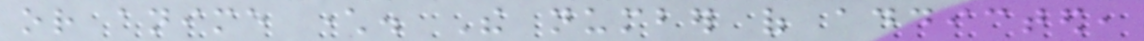or anime character. The number of addicted,
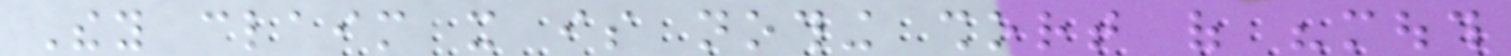They claim it is nothing short of "mouth
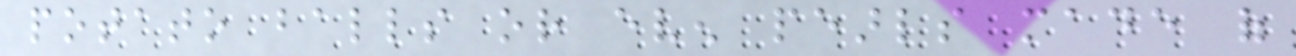potato balls or even pearls made of
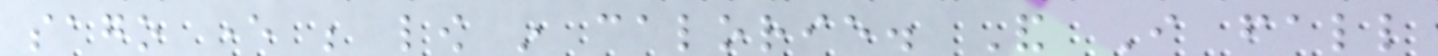sago ever be low in calorie. And I fall
